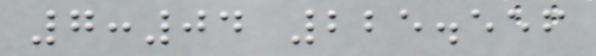7:04 225.556
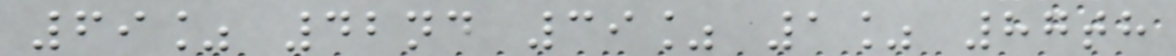69% 42nd 39% 1% 87th
